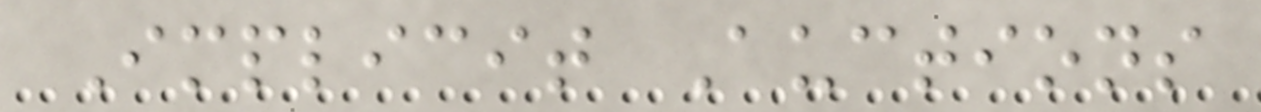Implicit Auctions
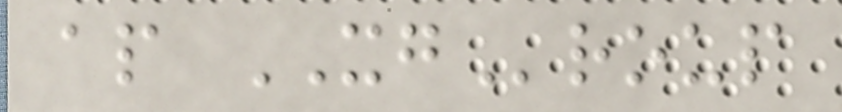ap XGroup
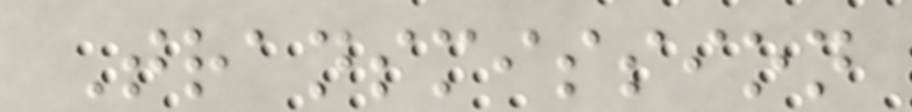Transmission
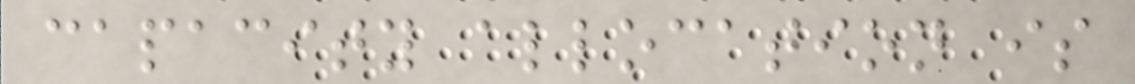capacity allocation is
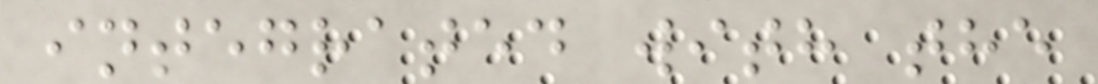integrated with the
